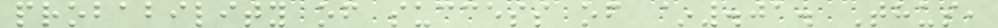probability of success of ~.01. Thus,
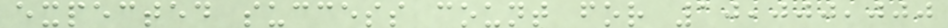expected success count for 10,000,000
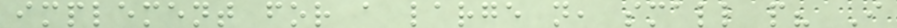implement for a large n, small p? I
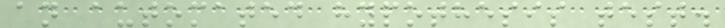an automated hypothesis test.
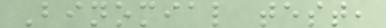Binomial test,
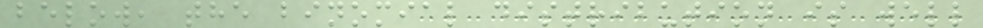below, the binomial distribution is well
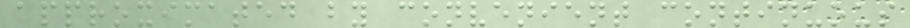approximated by convenient continuous
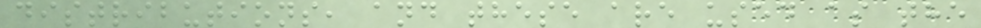distributions, and these are used as the
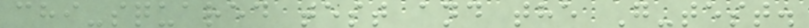chi-squared test and the G-test.
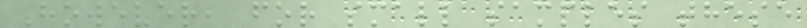However, for small samples these
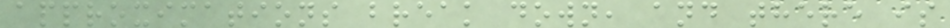approximations break down, and there is
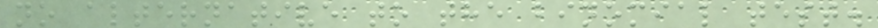no alternative to the binomial test.
